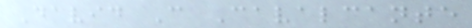David C Cavalcante
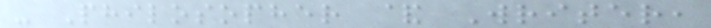- Philosopher & Writer,
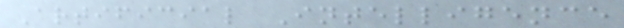Artificial Intelligence
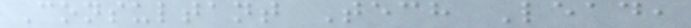Consultant Tech Lead,
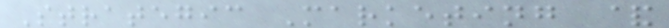Strategic Marketing &
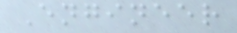Engineer
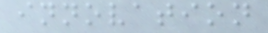innovation
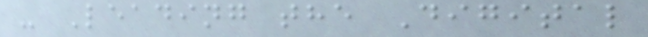- Leading the Digital
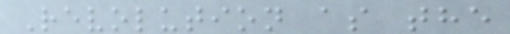Revolution as the
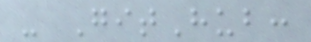- GitHub:
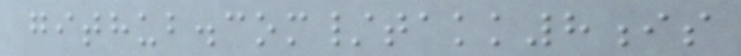github.com/takk8is
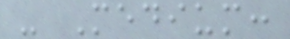- Medium:
